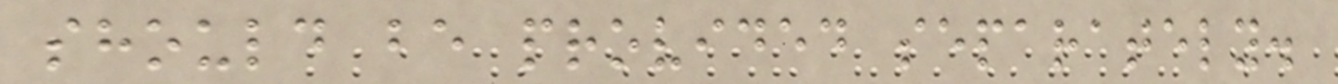should be provided separately.
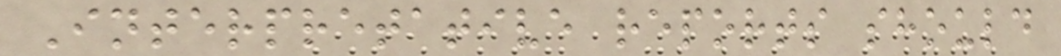Interpretative reports should
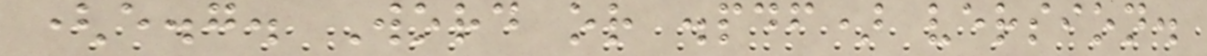(e.g. Word or .pdf) version.
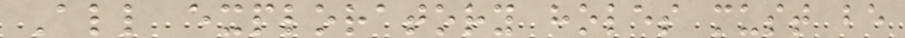All exploratory holes must be
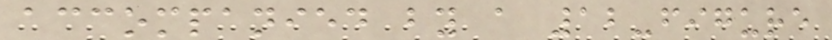accompanied by a 12-figure
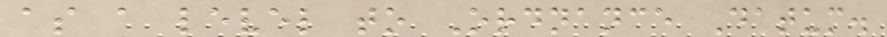as a level to Ordnance Datum.
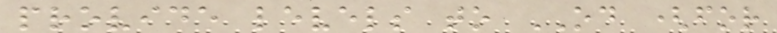provide levels to OD (for
